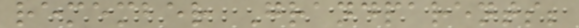remember Grandparents;
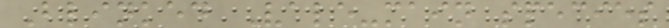Blinked Vale-main species
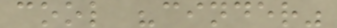cool "cinder"
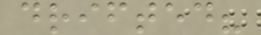drifted?
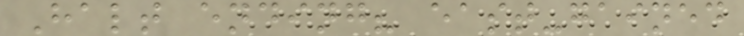Halt ending? east-gained
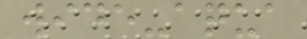wide-aqua
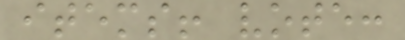items! vote:
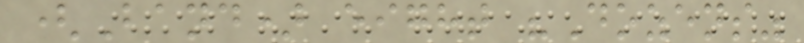(Band) eight "Dozens"
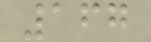167
